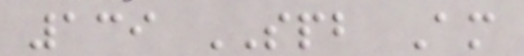139 SPB Am
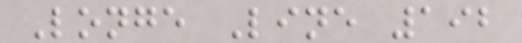Longe Line 192
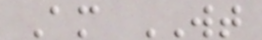Am WT
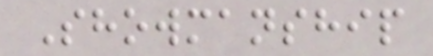Showmanship
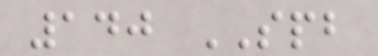140 SPB
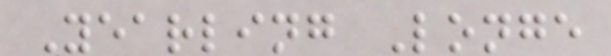Yearling Longe
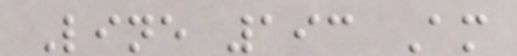Line 193 Am
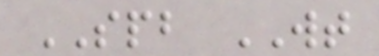SPB WT
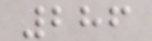286
